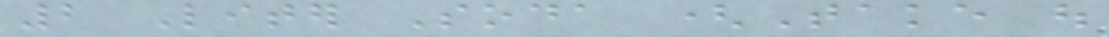2 Liter Soda (Take out
